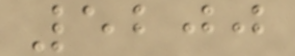5200
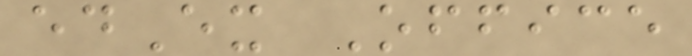edEx Office
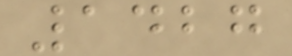1427
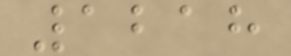1218
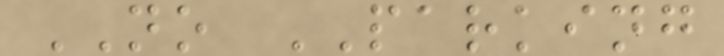NO PARKING
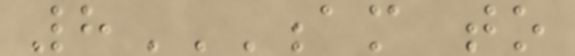8AM TO
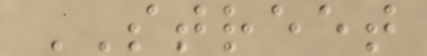STREET
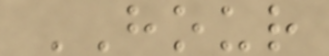HOUR
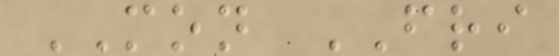MON FRI
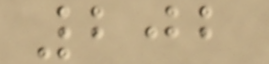202
